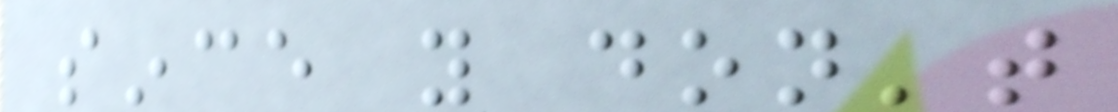since you don't
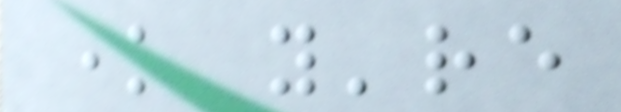know you're
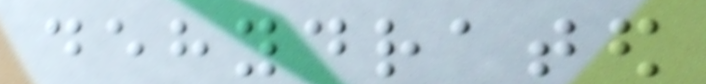dehydrated
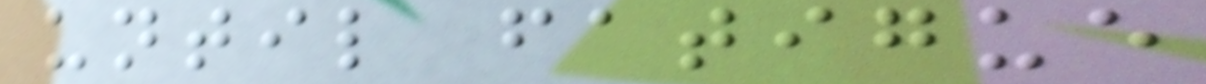until fatigue
